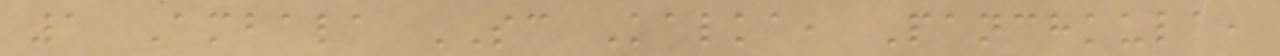1 Ambala SC Kalka, Panchkula,
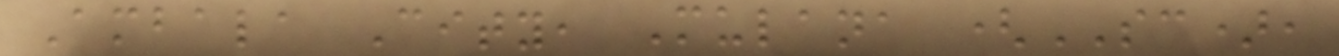Ambala City, Mulana (SC),
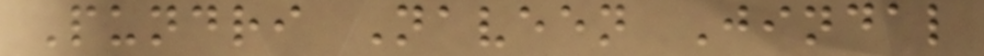Pundri Naveen Jindal
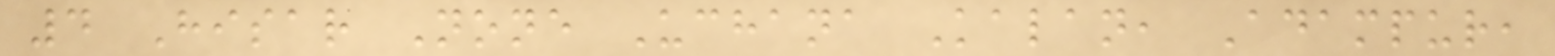4 Hisar None Uchana Kalan, Adampur,
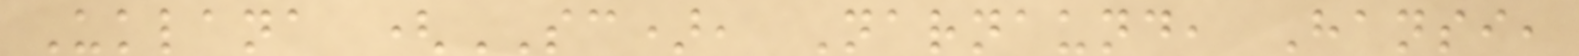Uklana (SC), Narnaund, Hansi,
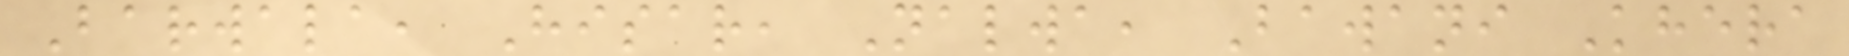Barwala, Hisar, Nalwa, Bawani Khera
